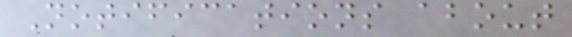Notifications about
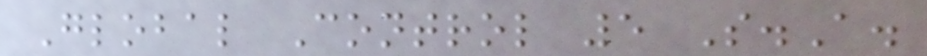Global Control 5 S.A.
